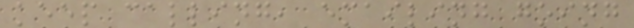keep calling, emailing going
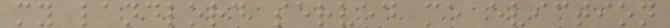my landlord served me eviction
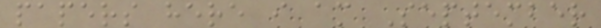papers here i am September
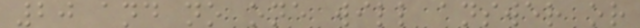20 and no one will answer or
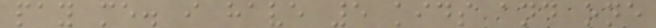pay me. i have 5 kids and one
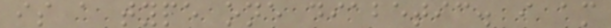is a type one diabetic. i am
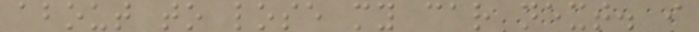about to lose my car next. i
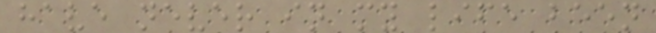have never in my life been
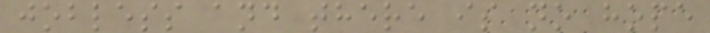jobless and there is no hope
